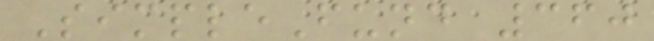SimpleFund 360
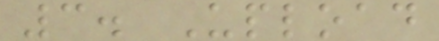3. Upload
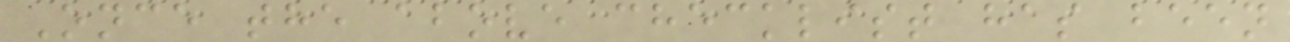Once the above checklist has been
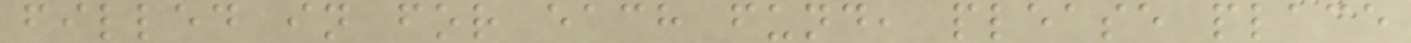filled in for each fund, please place
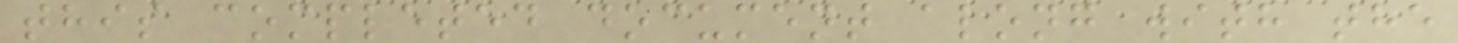this completed document along with the
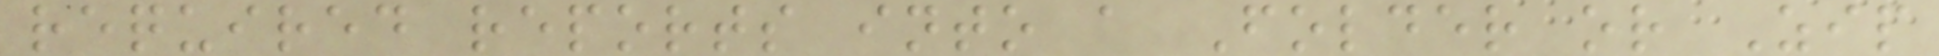required reports into a Folder or Zip
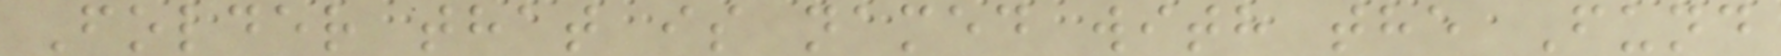Folder that is named with the Fund
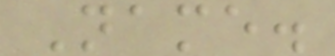Name.
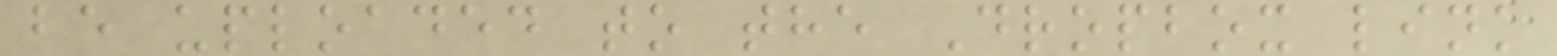be uploaded to the Dropbox link
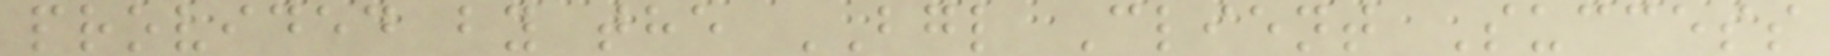provided by the BGL Client Success
